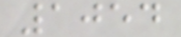1054
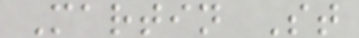Martin St
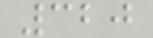320
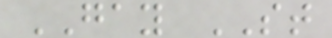GAY ST
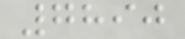7890
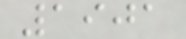1901
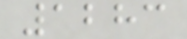1283
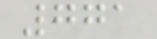771
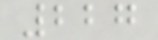227
